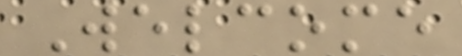Welcome
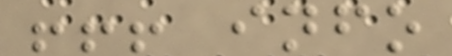!!! info
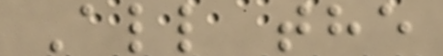All the
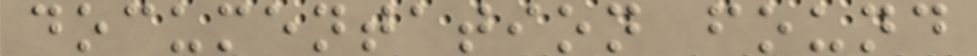documentation found
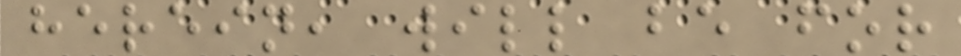herein, will be for
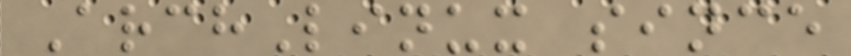ArchLinux since
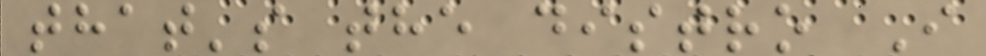that's the distro I
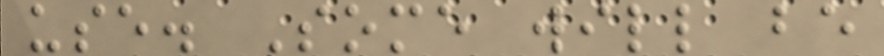use. Some will be
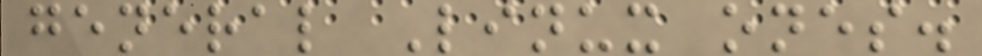general Linux ones.
